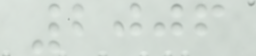2006
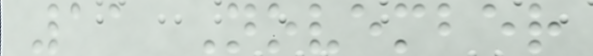11 November
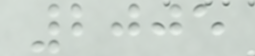2005
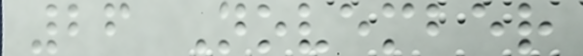26 November
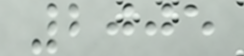2005
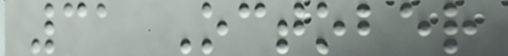31 October
